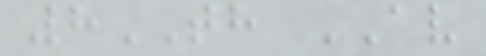8TH AV
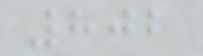802
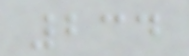234
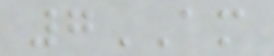7AM
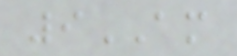9AM
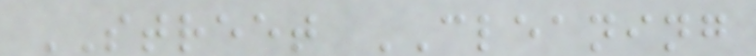STREET CLEANING
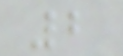2
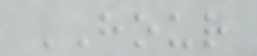HOUR
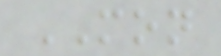MON
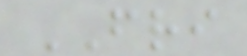FRI
